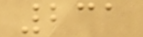231
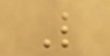L
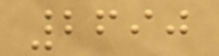2690
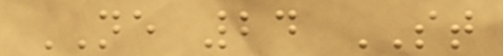NE 24 ST
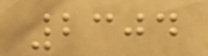2304
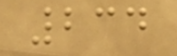234
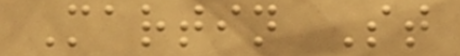Martin St
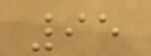95
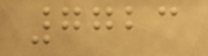7723
